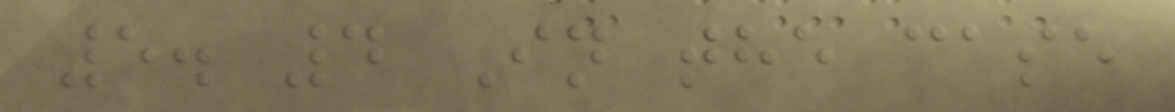5. 4 In the case
